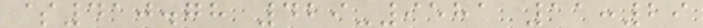$410.78 429-9581 11:29
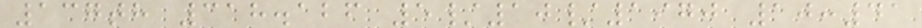137th 318.126 5/10/1970 10:41
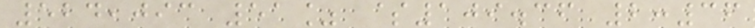524,093 51% $109.36 2:36
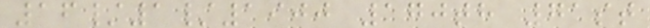16/1/1900 170th 71st
